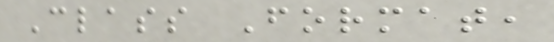Class Format,
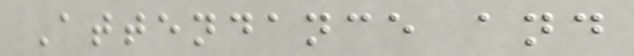Attendance and
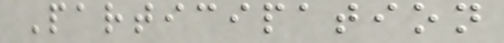Participation
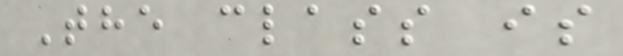The class is
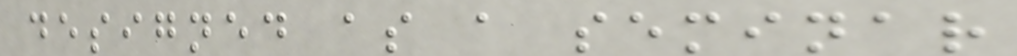designed as a seminar
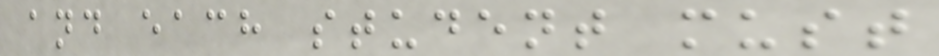and each student must
